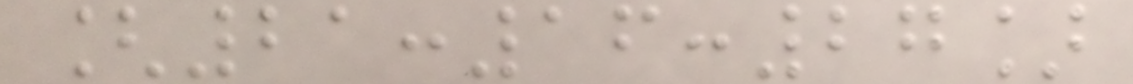[21:16:27]
